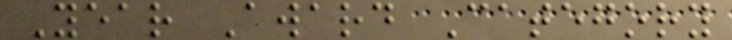Year Award Category
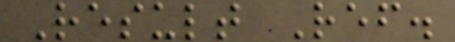Result Ref.
